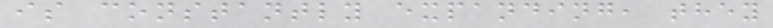is constantly expanding, they
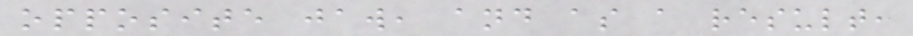opposite jaw, and as a result,
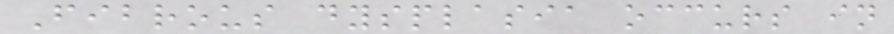Fibrous dysplasia occurs in
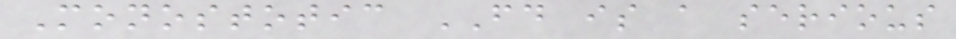Monostotic FD is a serious
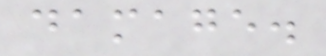damage.
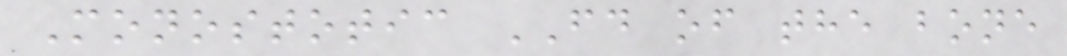Monostotic FD of the bone
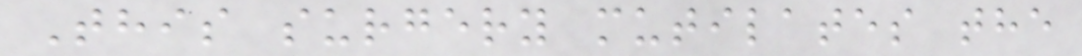This surgery mutilates the
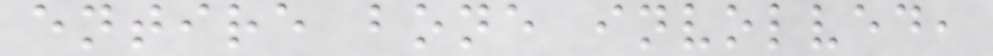entire bone involved,
